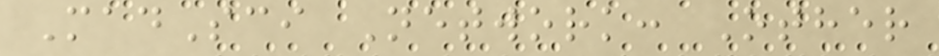MadSci Network: Other
